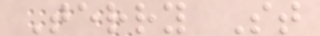Terry St
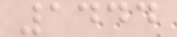1444
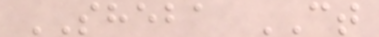SHEBA CT
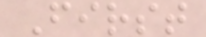First
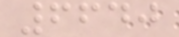6640
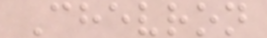Chevron
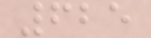625
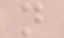n
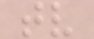tv
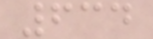634
